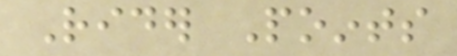Rider Points
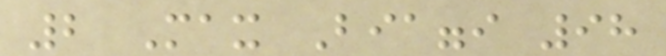2 Max Biaggi 98
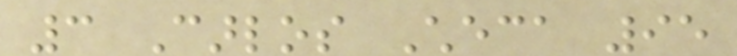3 Carlos Checa 95
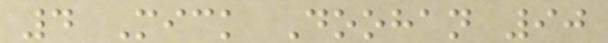4 Mick Doohan 90
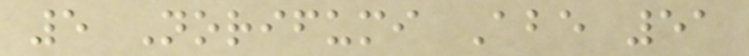5 Norifumi Abe 51
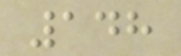148
